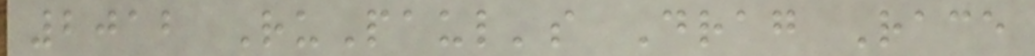2012 RuPaul's Drag Race
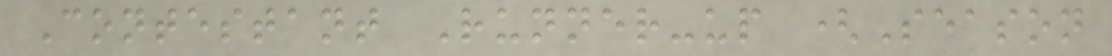Contestant Runner-up (Season
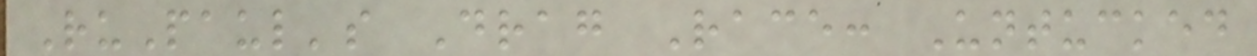RuPaul's Drag Race: Untucked
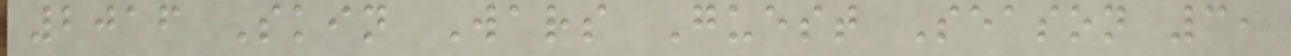2016 Skin Wars Guest Season 3,
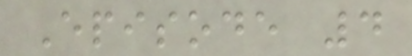Episode 4
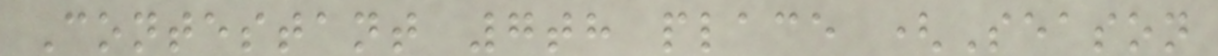Contestant 7th place (Season
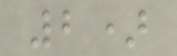2)
